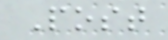Post
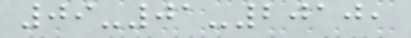09-01-2010,
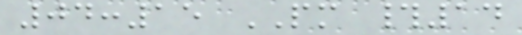04:15 PM #14
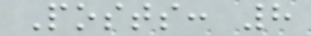Posts: 8
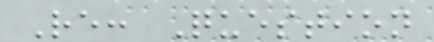Re: Question
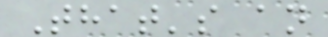That's an
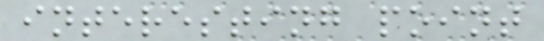interesting point
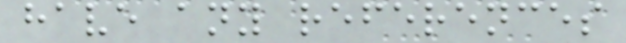have any references
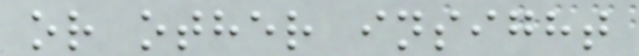or other insight
